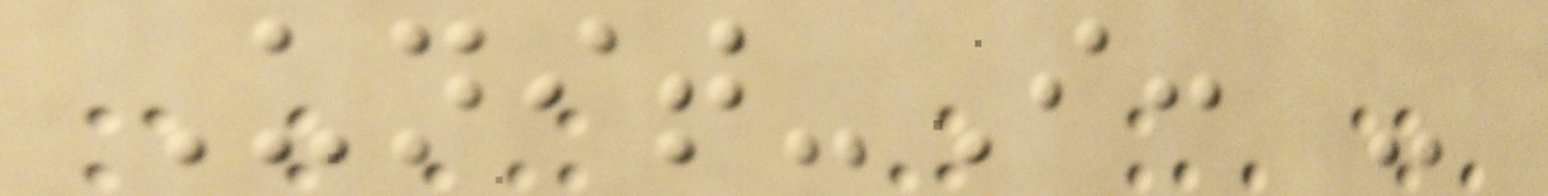Unit-I: -
